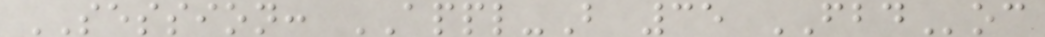SESSION: APPL-B 35 FBDoc
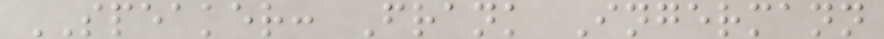SPEAKER: Frank Ingermann
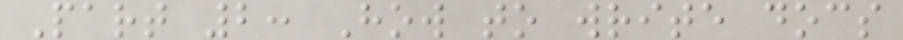Part 2: How to write docs
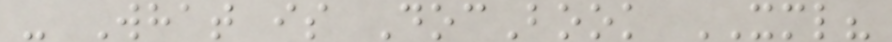- What is DocBook XML?
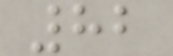82
